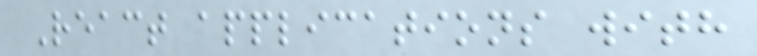React applications with
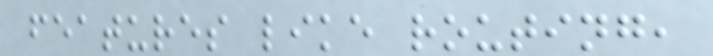features like routing,
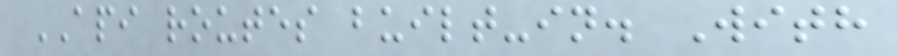API routes built-in. With
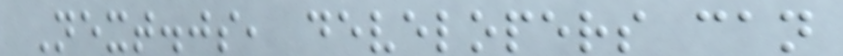Next.js, developers can
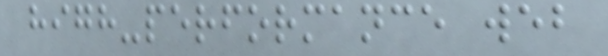high-performance web
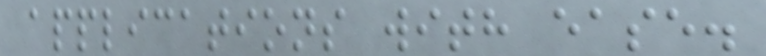applications with ease.
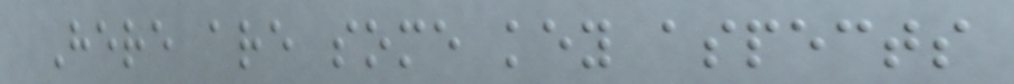Here are some key aspects
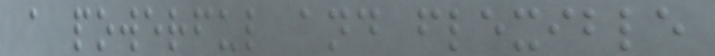a powerful and flexible
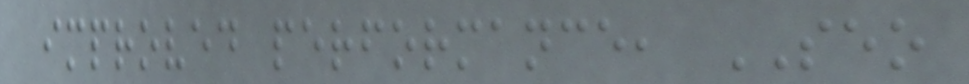improved performance, SEO
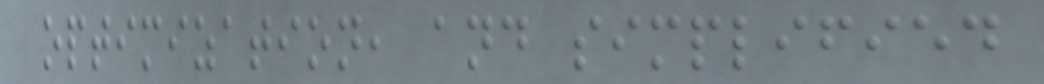optimization, and simplified
